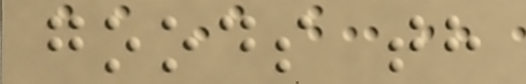goods th
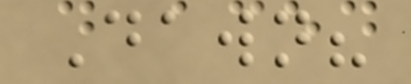Dawn?
